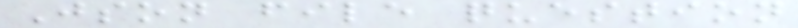Json file question
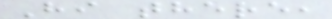Hi there,
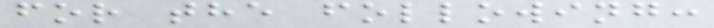for the following:
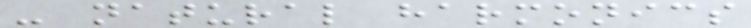- natural harmonics
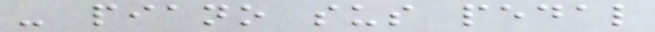- piano sus pedal
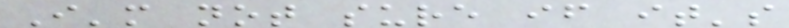I'm not sure if it's
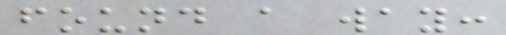found a way:
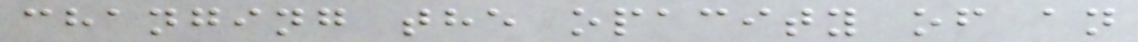changing the opacity of an
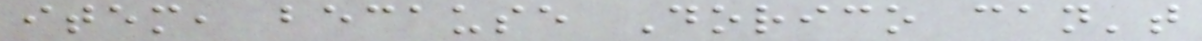item, because Dorico can't
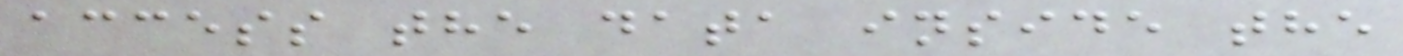access the data inside the
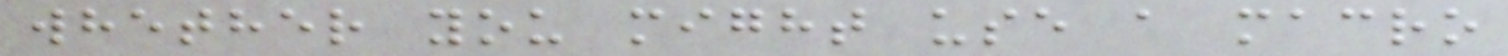whether you might use a macro
